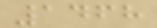1468
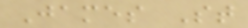James St
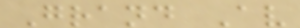Grand Av
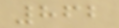862
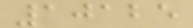10125
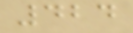424
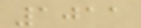1011
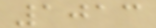1013
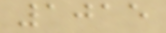1015
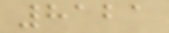8121
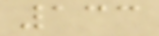133
